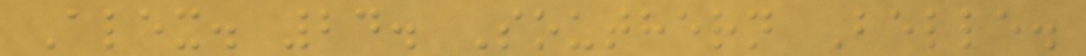Alex. 24. Southern Belle.
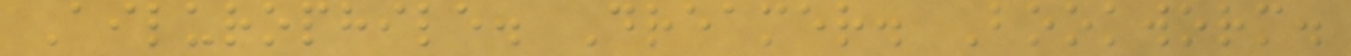Ailurophile. Dreamer. Bookworm.
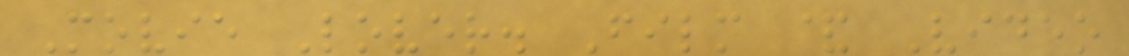Movie Lover. Film & Video
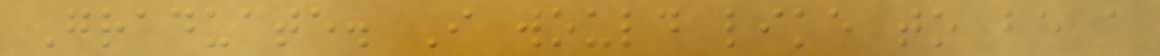Graduate. I would like to be a
